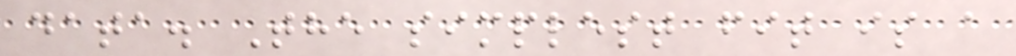data. The simplest fit is a
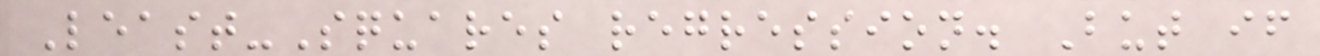Least-Squares regression. But if
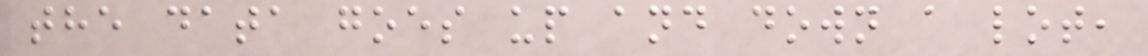the data goes up and down a lot,
